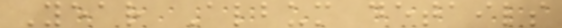Year Album details
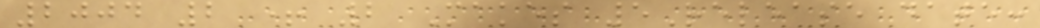2004 2 + 2 Makes 5Release date:
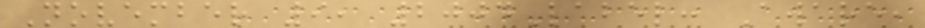November 9, 2004Label: Aware,
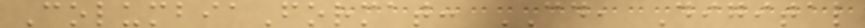ColumbiaFormat: CD, Digital
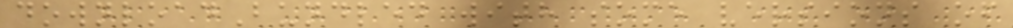downloadBundled with some versions of
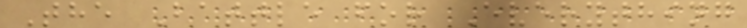The Battle for Everything
